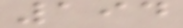194
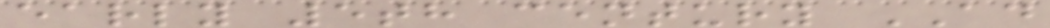early 5th century AD
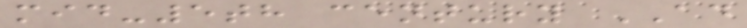mid-5th century AD
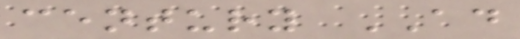century AD
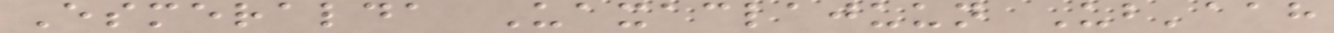Esmeralda Uaxaclajuun Ub'aah
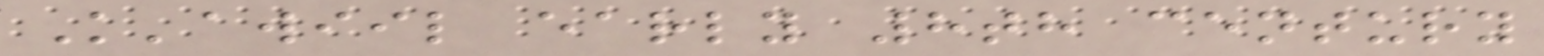K'awiil early 8th century
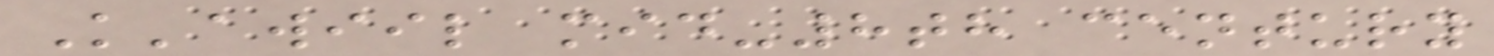K'awiil mid-8th century
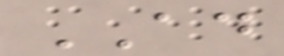AD
